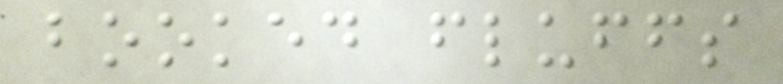booked fluffs
